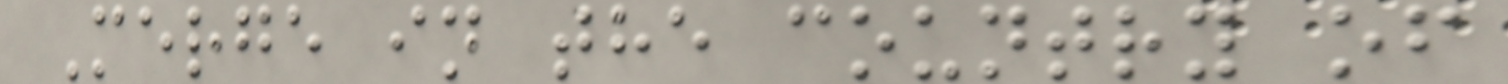Merge in the country of
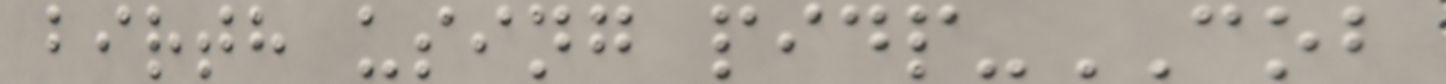birth using pidp-COB
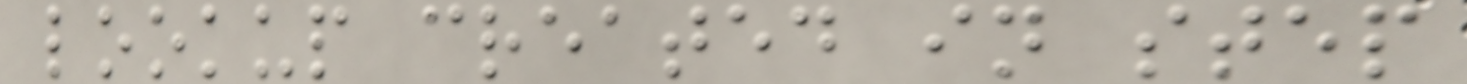lookup created in step
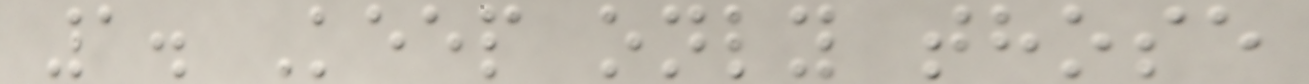1. Keep only those
